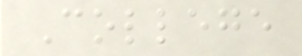College
